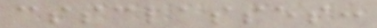cssclasses:
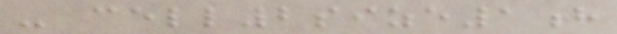- cell2size1h
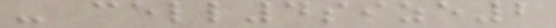- cell4size2
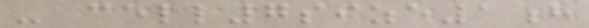- cell7size1h
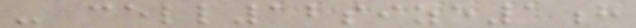- cell12size1h
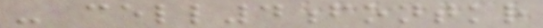- cell4fontkr
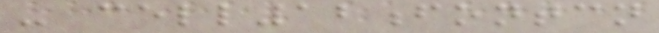- cell12fontcn
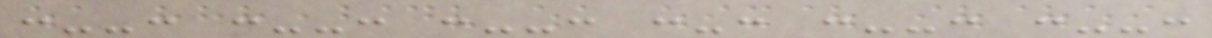:--: :--: :--: :-: :--: :--:
